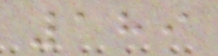189
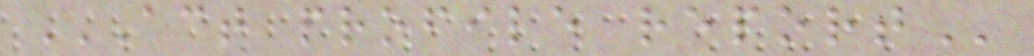ACT PROFILE REPORT
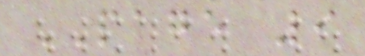PAGE 9
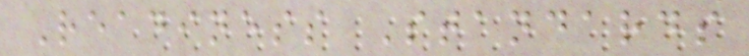Readiness Standards
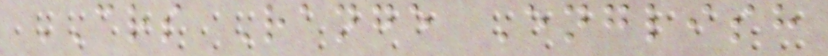CRS Range English
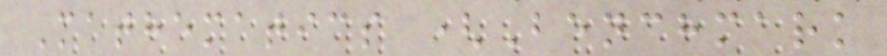Mathematics (Benchmark
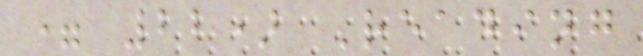= 22) Reading
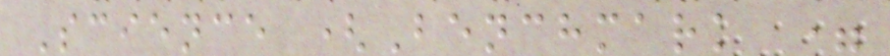Science (Benchmark =
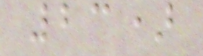23)
